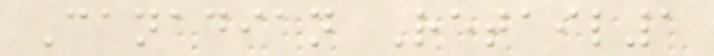Canadian Retail1
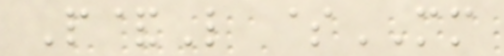P&L $MM
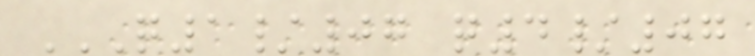Q1/07 Q4/07
